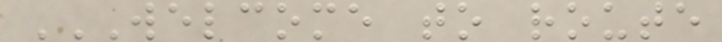WELCOME TO ROUTE
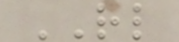RL
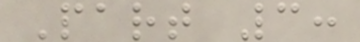Part 3:
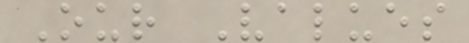Our Values
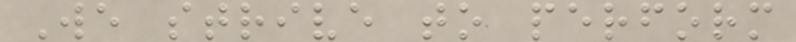We strive to perform
